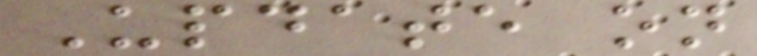Update on
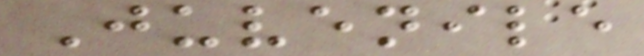Juvenile
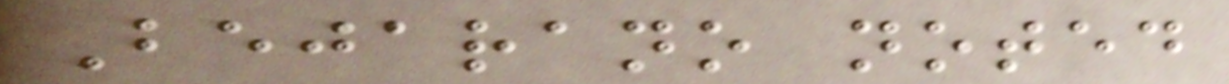Bejarano noted
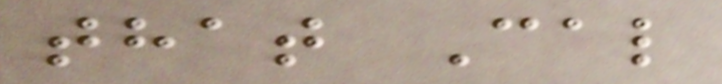that Cal
